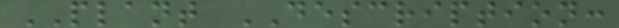PLANT DESCRIPTION:
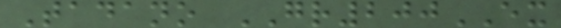Tadano GR200EX
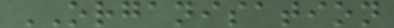ORGANISATION
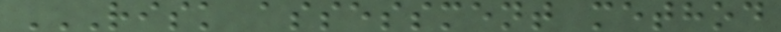RISK ASSESSMENT METHOD
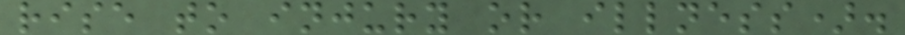rise to injury or illness).
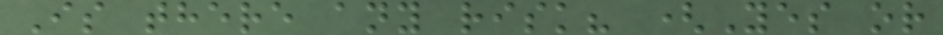Is there any risk? (Yes or
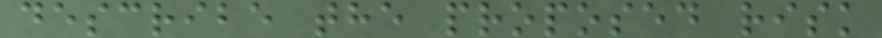describe the proposed risk
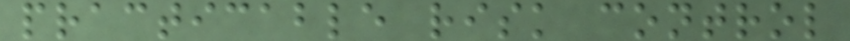practicable risk control
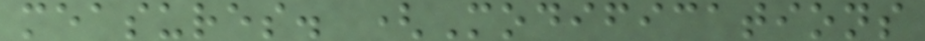measures. (Modifications
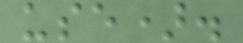use).
